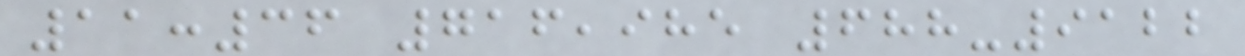11:36 716,985 688-9122
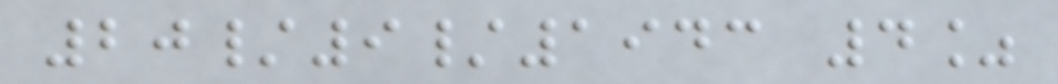20/9/1943 4%
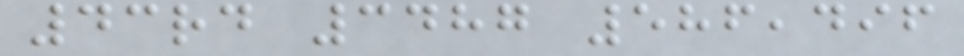43rd 3487 586,496
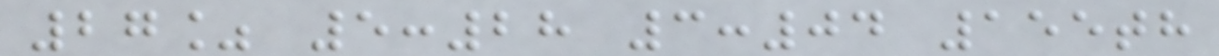27% 5:28 3:04 155th
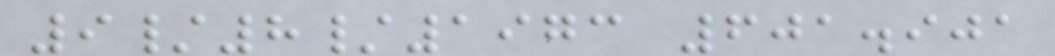9/8/1973 601.901
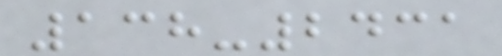138-2431
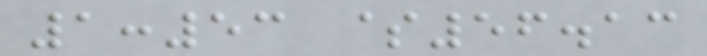1:53 $56.13
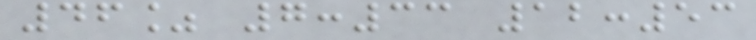46% 7:33 12:53
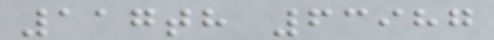117th 63987
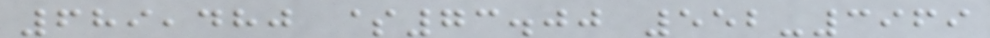689,480 $73.00 552-3969
